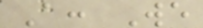A: We
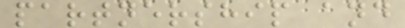partnership and
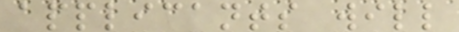applicants will
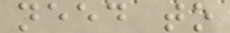need to
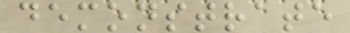demonstrate
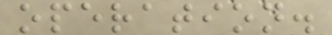operation.
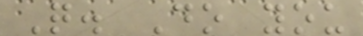Q. Do you
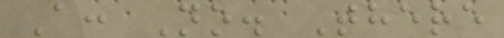A: No. There
